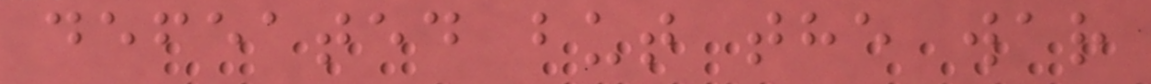defeated but the war
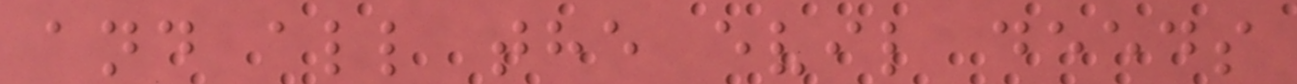and all the evil deeds
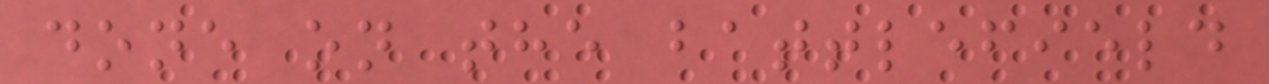done on the battlefield
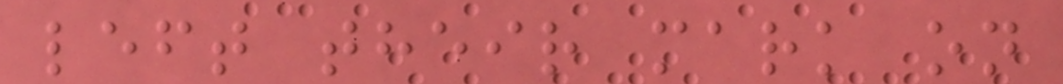left their mark on
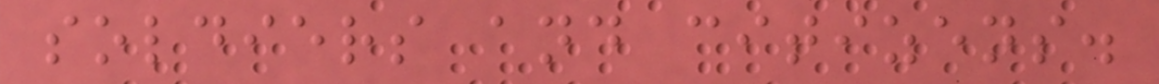soldiers and citizens.
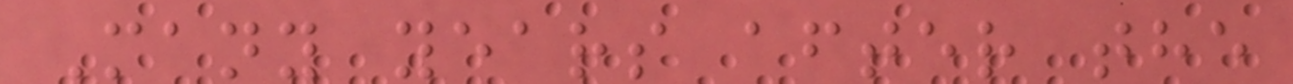Many years after the
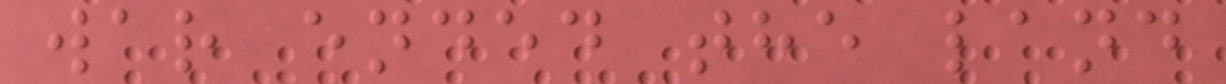war ended the land
